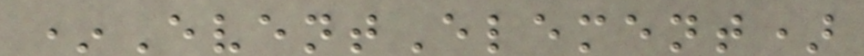*EventElement)
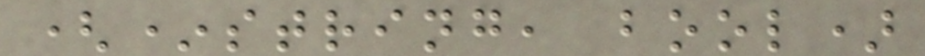(*string, bool)
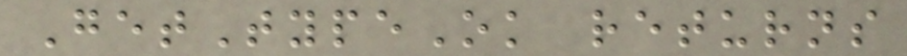GetTypeOk returns
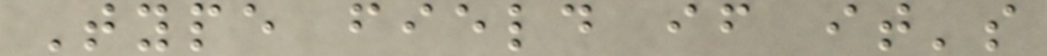Type field if it's
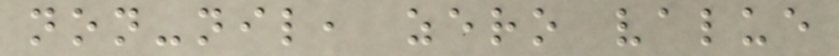non-nil, zero value
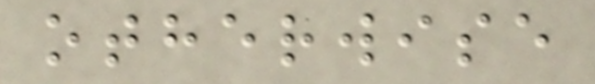otherwise
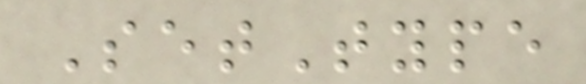SetType
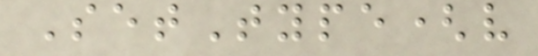SetType(v
